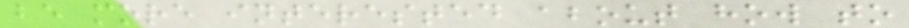be more interested about how to
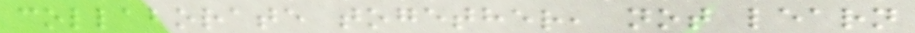collaborate together, not learn
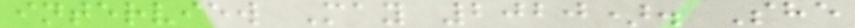interview May 2020). She
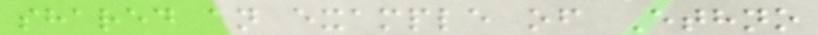shared an example of Ethno
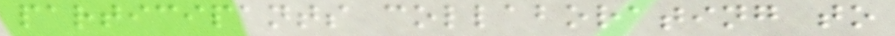participants collaborating to
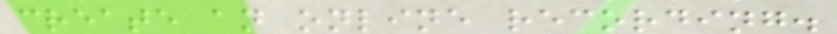create an online recording.
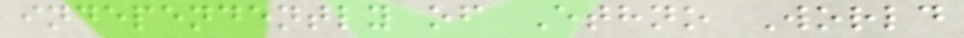independently of Ethno World
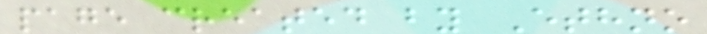page created by Ethno
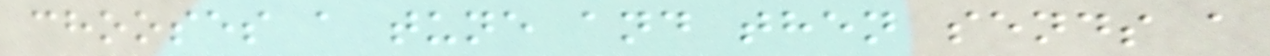chooses a tune and then sends a
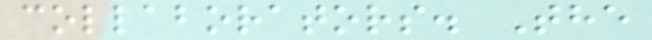collaborators. The
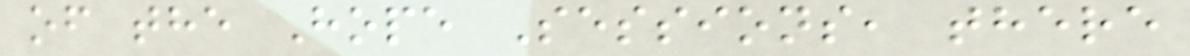of the Hope Sessions, there
